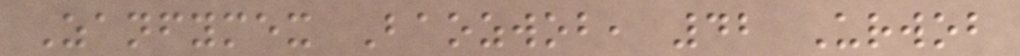Zanfymex Baozwob, 42 Urwob
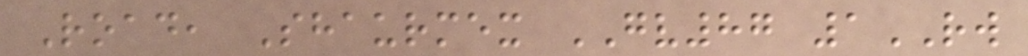Road, Shaurmex GV87 1RW
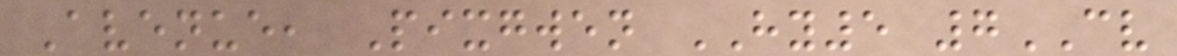Avenue, Pixgwen HY5 7CV
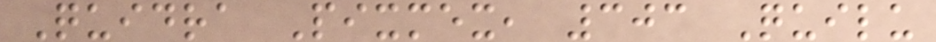Quidra Pixmex, 303 Quilu
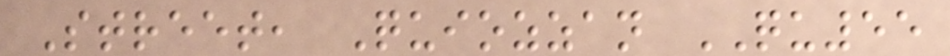Street, Quiozzan QU55
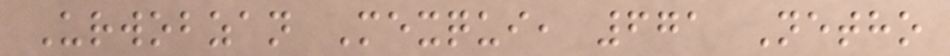Urwobzan Mexqui, 671 Netho
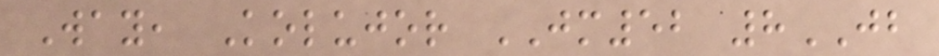Way, Kolujor JM52 8JB
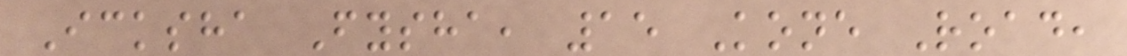Icksha Fysha, 15 Kone Road,
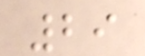29
